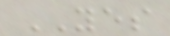YES
